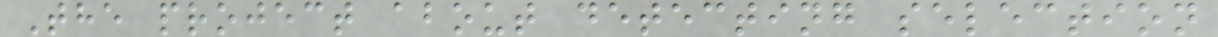The project about detecting selection
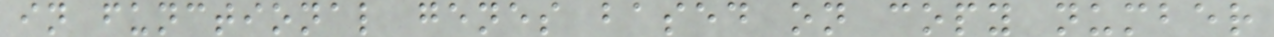in functional genes based on copy number
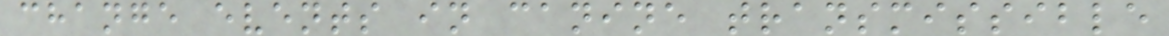change events in canine transmissible
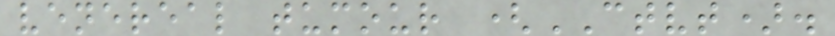venereal tumour (CTVT).
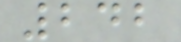242
